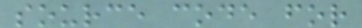source code for
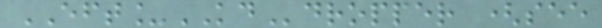EFT_KDdropper (see
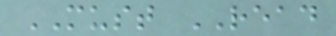MUST READ
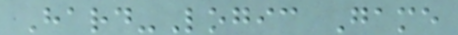Hard-Logic Game
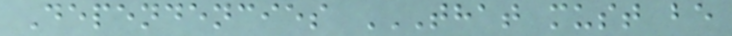Dependencies THAT MUST BE
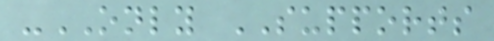-ONLY SUPPORTS
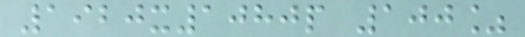1920x1080p 100%
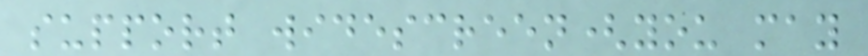support widescreen(you may
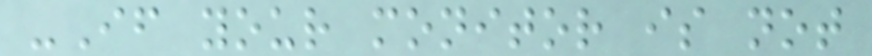-If your monitor is not
